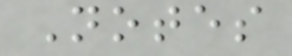Notes
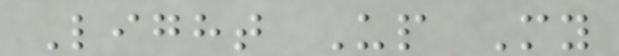Light Up My
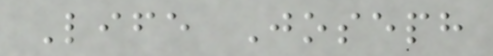Life Joseph
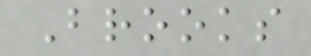Brooks
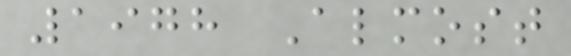1978 Almost
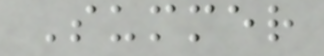Summer
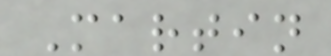Martin
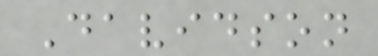Davidson
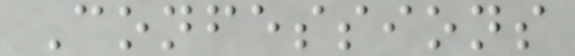Confessions
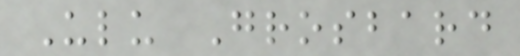Ulu Grosbard
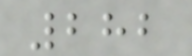282
